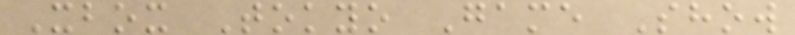Xbox Tokyo Game Show
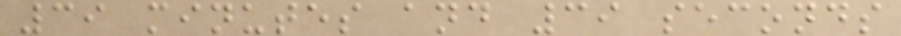39 minutes and 39 seconds
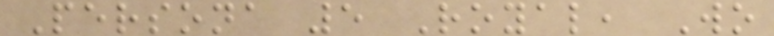Persona 5 Royal, Wo
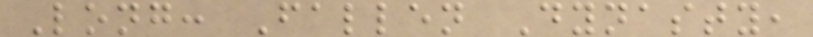Long: Fallen Dynasty,
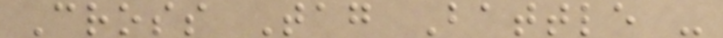Cross Tag Battle -
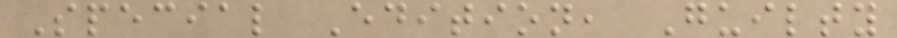Special Edition, Guilty
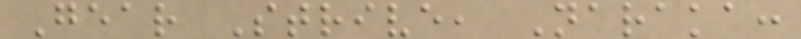Gear Strive, Naraka:
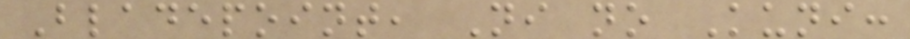Bladepoint, Ni no Kuni:
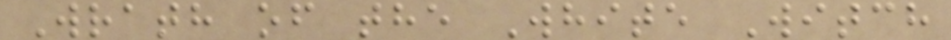Wrath of the White Witch
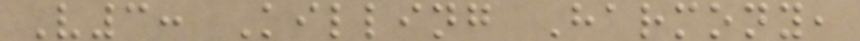V3: Killing Harmony,
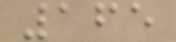165
